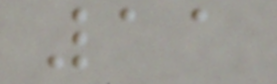11
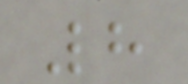8
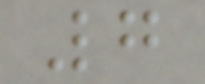7
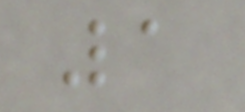1
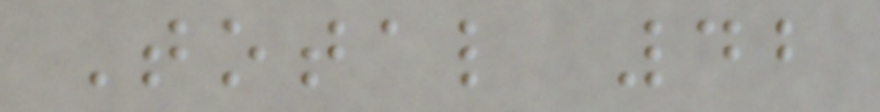Total 42
